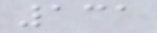131
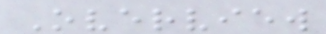Overview
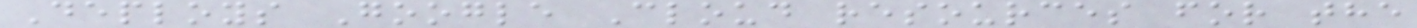Deploys Google Cloud resources for the
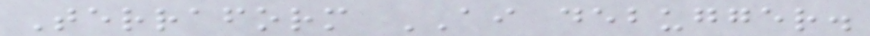Terraform AI debugger.
